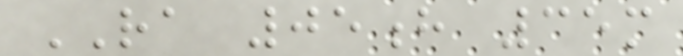RA 05h 35m
